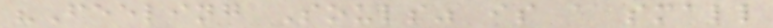"Feeling Souls" is a small
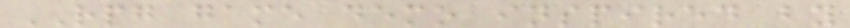RPG game demo inspired by
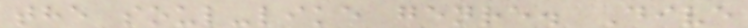the soul-like genre. Dive
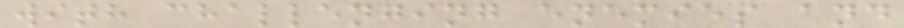with challenging enemies and
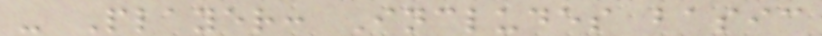- Player: Includes basic
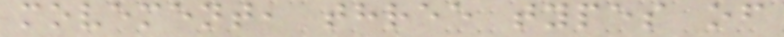movement, three types of
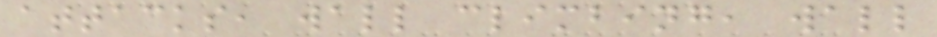attacks, wall climbing, wall
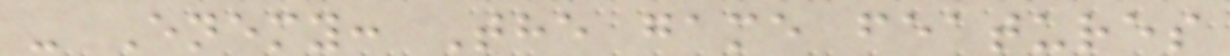- Enemy: The game features
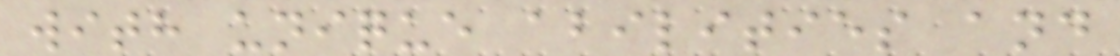with unique abilities and
